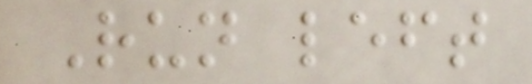Run left
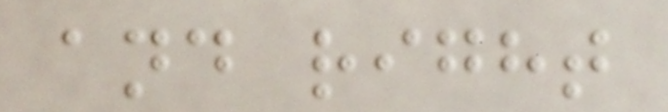and right
